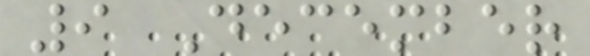9 December
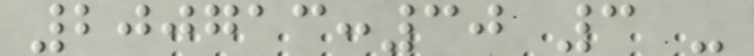200713:30 3 -
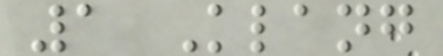1 Klang
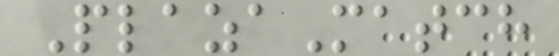PlazaMatch
